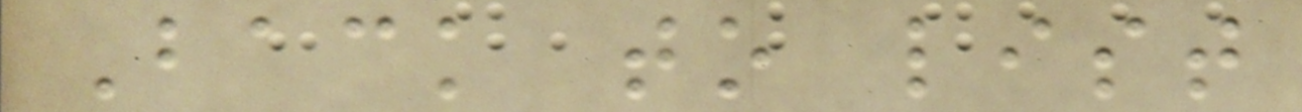Back to list
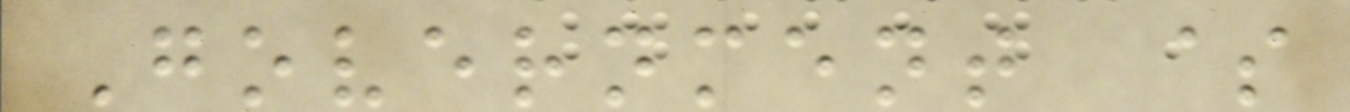Government $
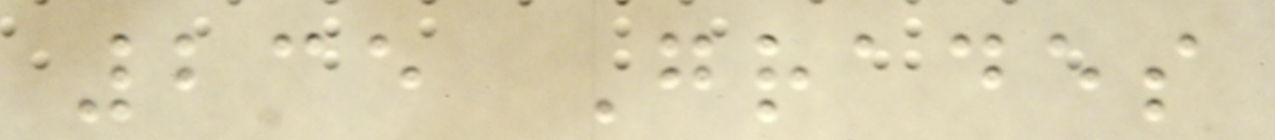235 Grades
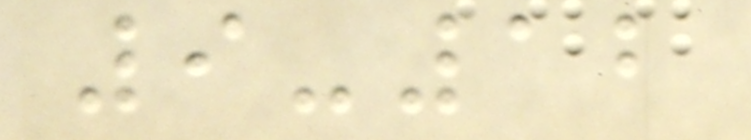9-12
